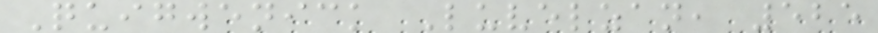Quigwenick Luvelzan, 525
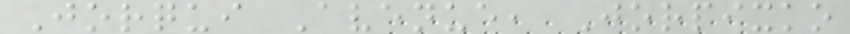Jorqui Avenue, Jorpixko
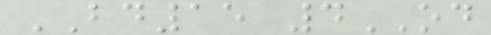BD15 4OD
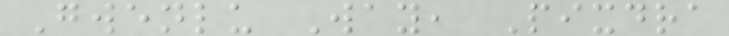Gwenlu Way, Pixdra
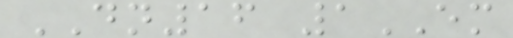DN16 1EM
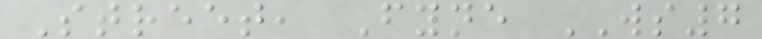Street, Fyne WS7
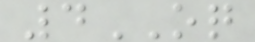4OQ
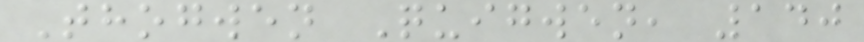Thogwen Quigwen, 140
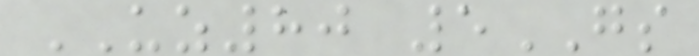UZ80 5GS
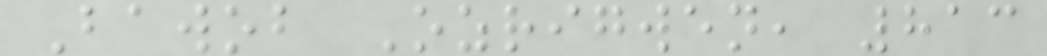Bawob Ozrigwen, 813
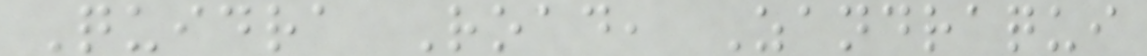Quidra Road, Zandraqui
